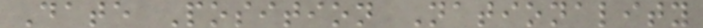Date Position Nationality
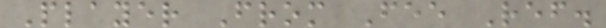Player From Fee Ref.
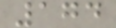174
